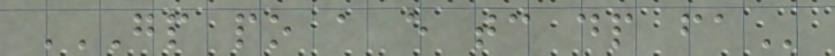GP PO A E TC DP FA
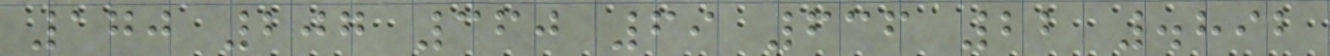170 207 360 69 636 22 .892
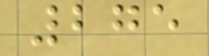275
